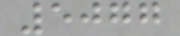5077
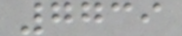7739
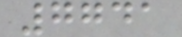7741
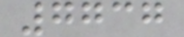7737
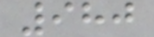980
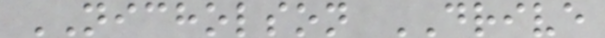NICHOLSON DRIVE
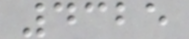4325
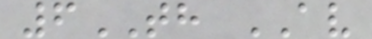6TH AV
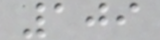109
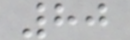80
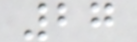27
